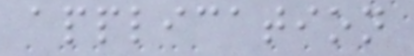application
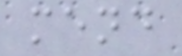mend
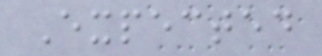Expected
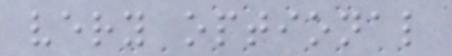very optional
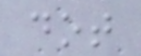dot
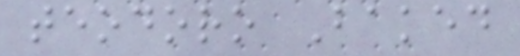teodoro Baked
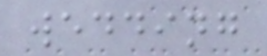wedding
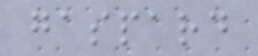gaspard
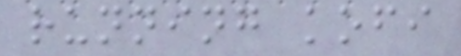running kofi
